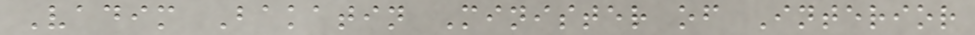Vadim Bakatin Minister of Interior
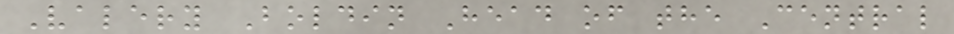Valery Boldin Head of the Central
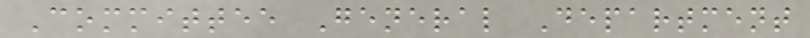Committee General Department
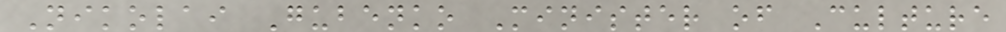Nikolai Gubenko Minister of Culture
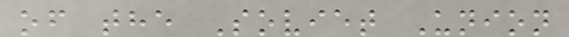of the Soviet Union
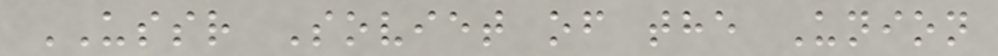USSR Soviet of the Union
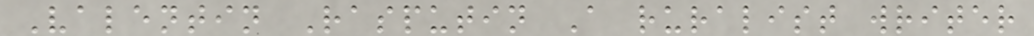Valentin Rasputin A ruralist writer
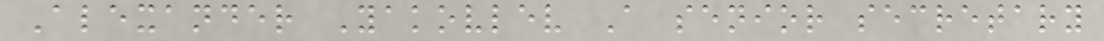Alexander Yakovlev A senior secretary
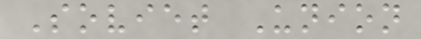Soviet Union
